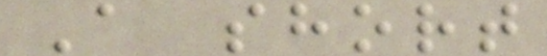A short
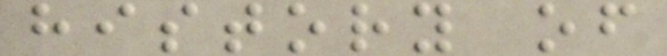history of
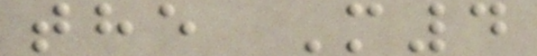the M4
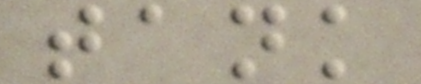tank
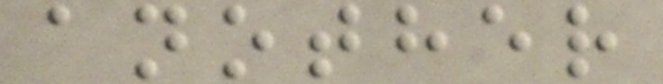another
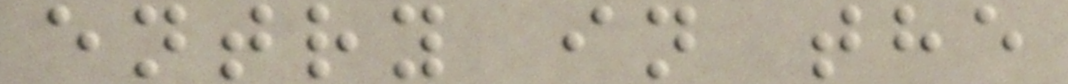entry in the
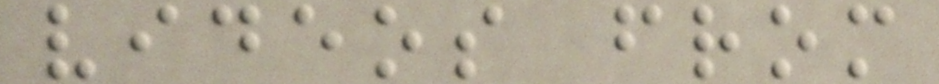videos from
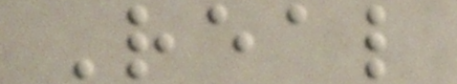Real
